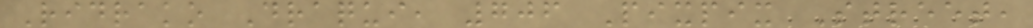Ridrako Draqui, 706 Pixpix Street,
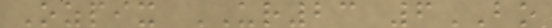Ozpix UR23 6BO
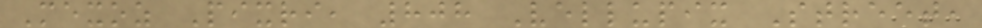Mexoz Pixri, 808 Vellupix Street,
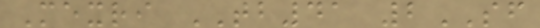Mexri TB41 2SF
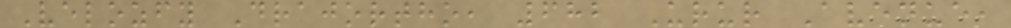Velozfy Drajortho, 682 Urur Avenue,
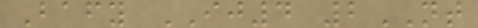Bafy IJ4 2NT
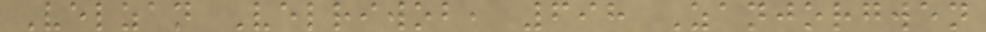Velzan Velriwob, 698 Zanjorgwen
